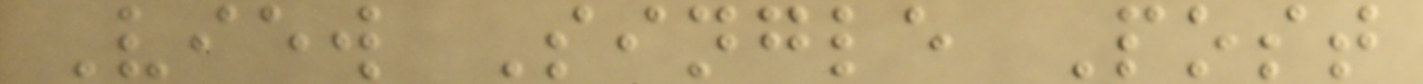View Single Post
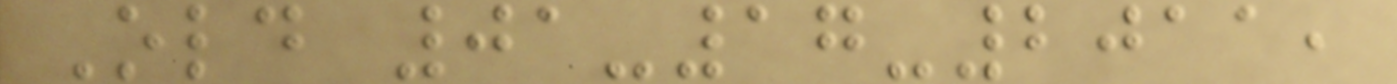Old 01-17-2011,
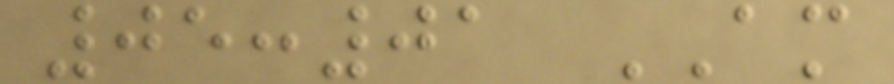05:01 AM
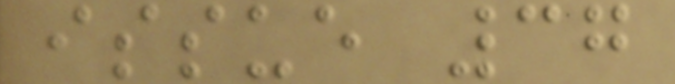issue 37
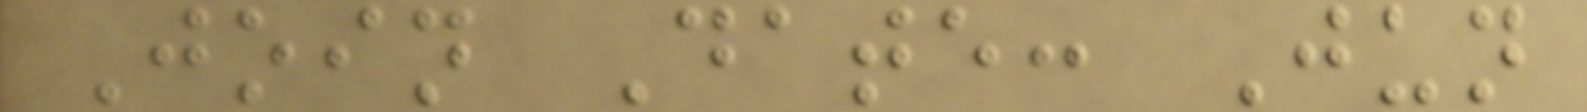Join Date: Jun
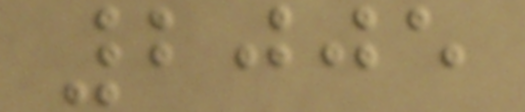2005
